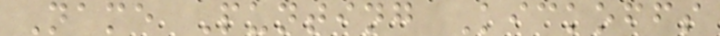Name Punting Kickoffs
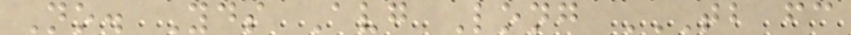No. Yds Avg Long TB FC
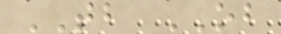TB OB
